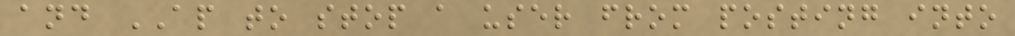and AP to stop a user from posting into
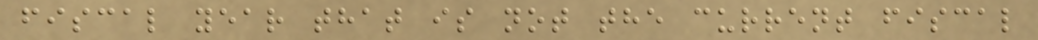fiscal year that is not the current fiscal
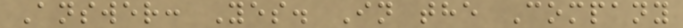Answer: Yes. In the Company
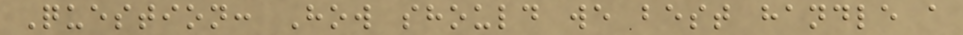Question: How should we best handle a
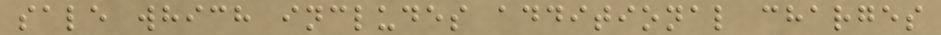sale which includes additional charges
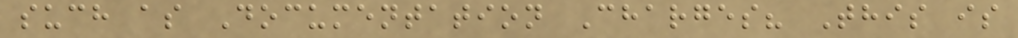such as Documentation Charges? This is
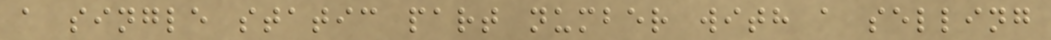a single static part number with a selling
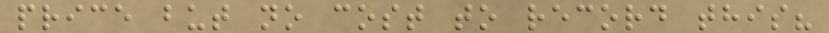price but no cost to record this?
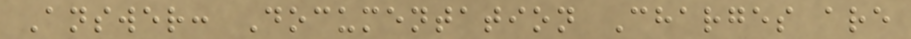Answer: Documentation Charges are
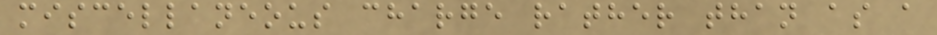miscellaneous charge rather than as a
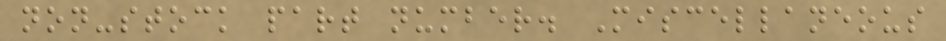non-stock part number. Miscellaneous
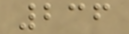236
